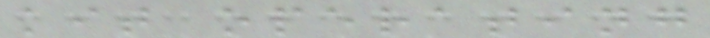kit operating
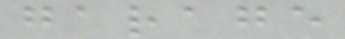garage
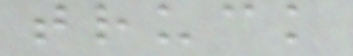truck
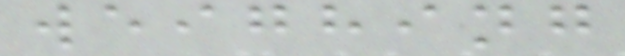weighing
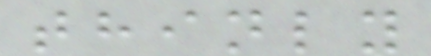thinly
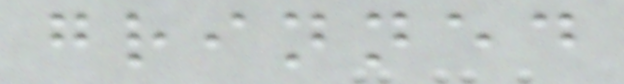grinned
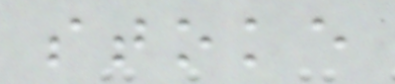stoke
